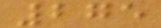275
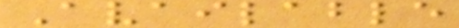Available
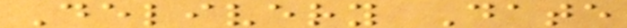Delivery Date
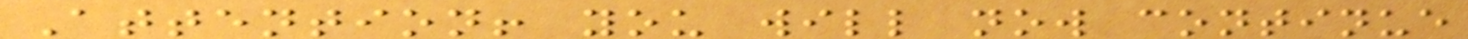Attention! you will now continue
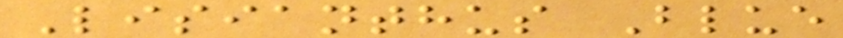Lisianthus Blue
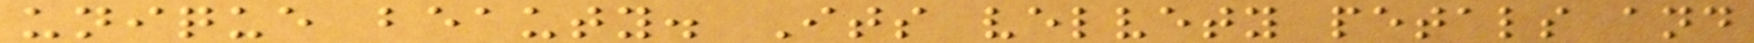unique beauty. Its velvety petals and
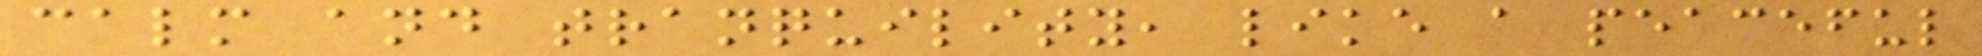calm and tranquility, like a peaceful
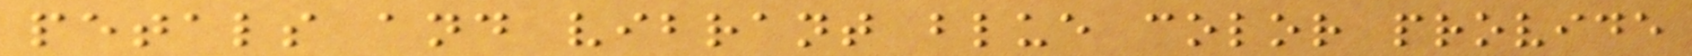petals and vibrant blue color provide
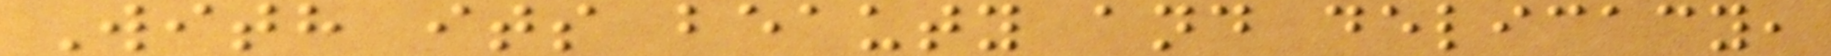With its beauty and delicacy,
